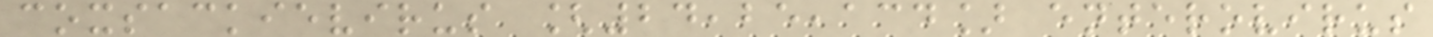coxsackievirus [24,25,134] enterovirus
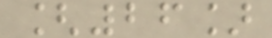[26]
